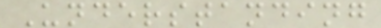Understanding
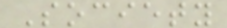Society
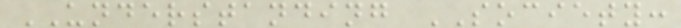UNDERSTANDING SOCIETY:
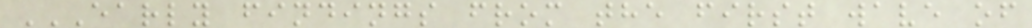EARLY FINDINGS FROM THE FIRST WAVE OF
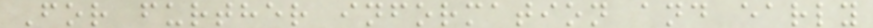For further information and early
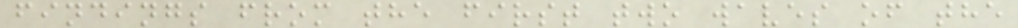findings from the first two waves of the
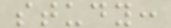study:
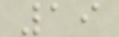19
